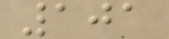101
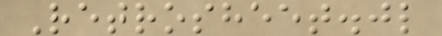Retrosheet.jl
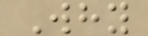Why
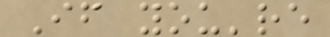If you're
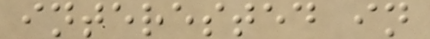interested in
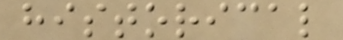historical
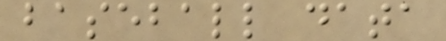baseball data
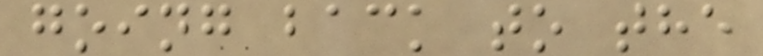going back to the
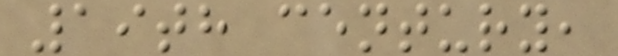19th century,
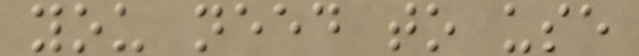you need to use
